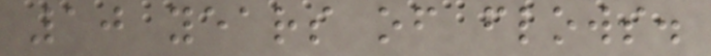10 years of flows.
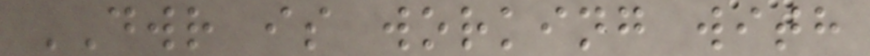DWR is working with
